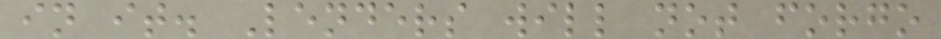in it. Lenders will not forgo
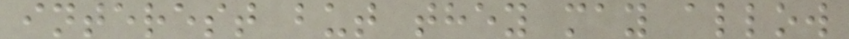interest but they may allow
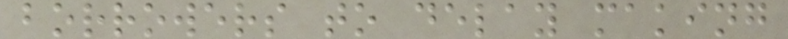borrowers to delay making
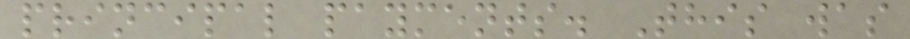principal payments. This was
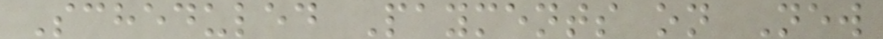Scheduled Payments on New
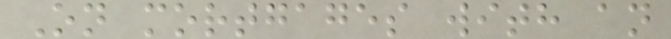On mortgages with an
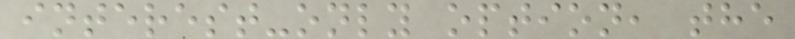interest-only option, the
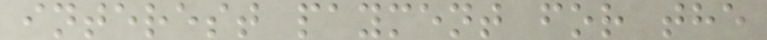interest payment for the
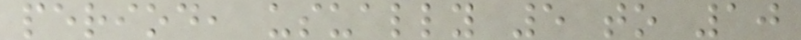period, usually 5 to 10
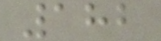182
